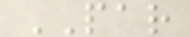PAR
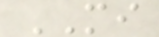MI
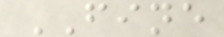FINE
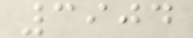3904
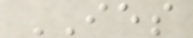IES
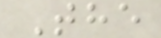The
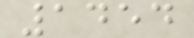1454
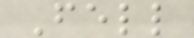Fell
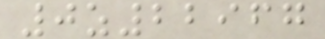0z22967
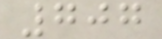707
